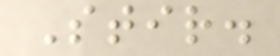Stir.
